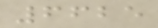6625
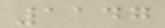1147
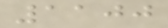1100
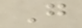G
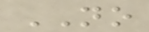NO
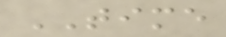TIME
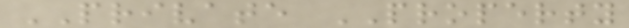PRIVATE PROPERTY
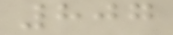807
